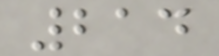214
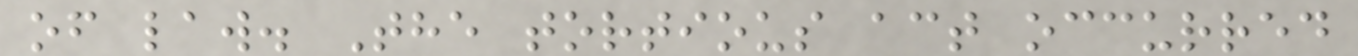of law. The tortious act occurred
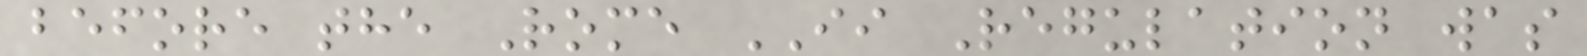before the Rome II Regulation was
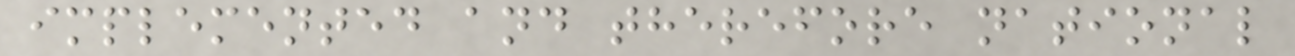implemented and therefore national
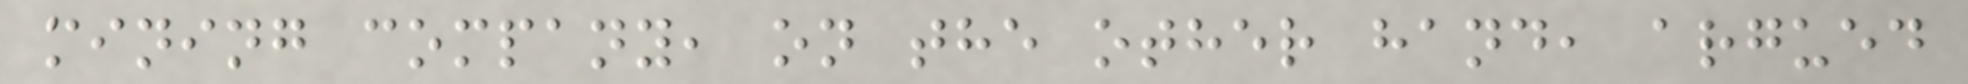mining company, on the other hand, argued
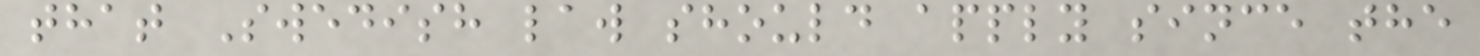that Swedish law should apply since the
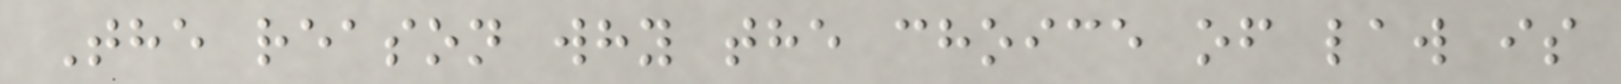The reason why the choice of law is
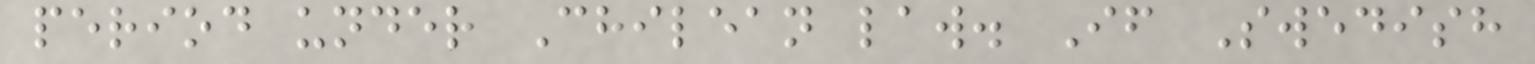period under Chilean law. If Swedish
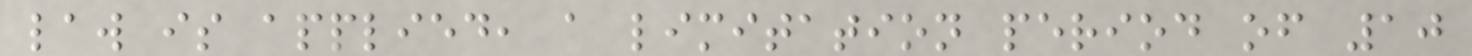law is applied, a limitation period of 10
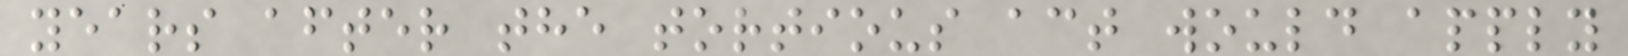years after the tortious act would apply
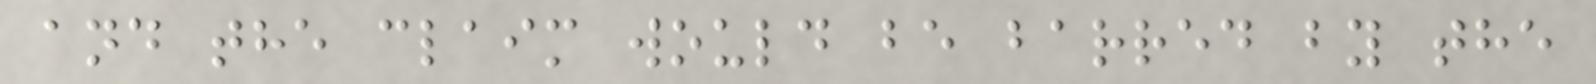and the claim would be barred by the
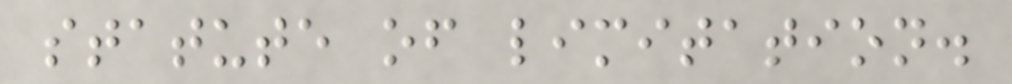statute of limitation.
